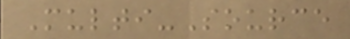Multi-Source
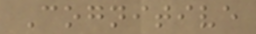Cognitive
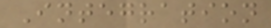Integration
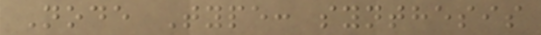Node Type: synthesis
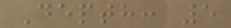Depth: 5
